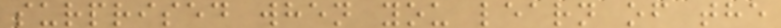surprised when you learn of the
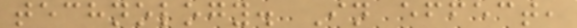technology. In effect,
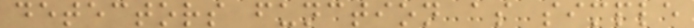detectors function as simple
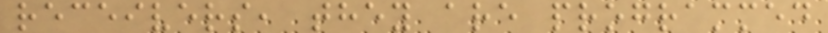receivers, they are programmed
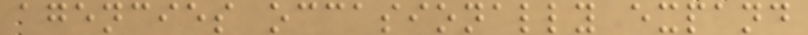agencies occasionally expand
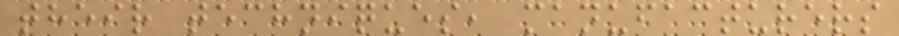their techniques, manufacturers
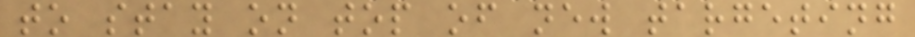to stay on top of new targeting
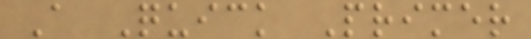A Quick Primer
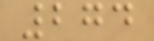274
